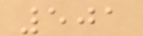501
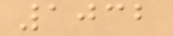1032
